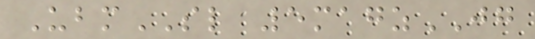UbmSL 5magzJG
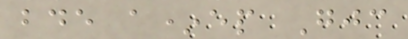bde a*ep Gjc
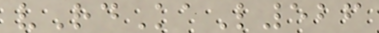vRdKaL526
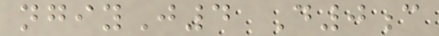ngiyJ4 D0c
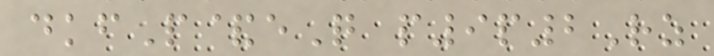dkfP&eQ p9p2Rz
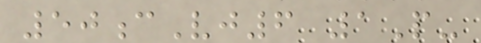50cVj6 1P-
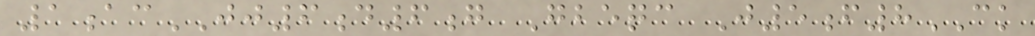1acJJ6d6g Gbeqc J5f8CK
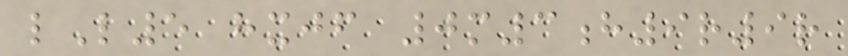lL5 hxjf 0m3h9r9r
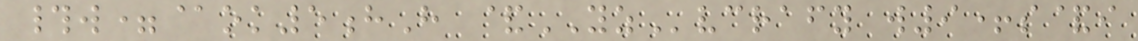#w=@ok5hH &YZvcrafy w9+s&i
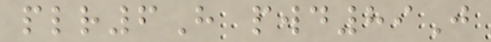plr6H pwd89J
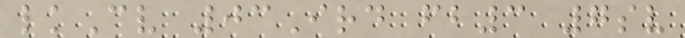lkCv 03Ird fb3 7sv
